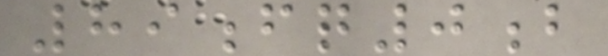89fq0b
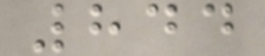844
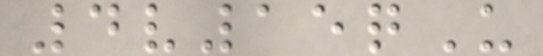4v15qU
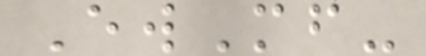EwMf-
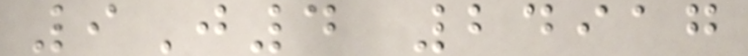9J4 24917
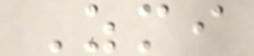Zmi
